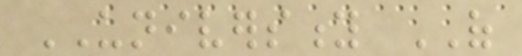UNIVERSITY OF
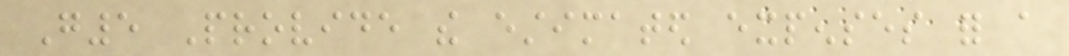G5 Provide the estimated expenses for a
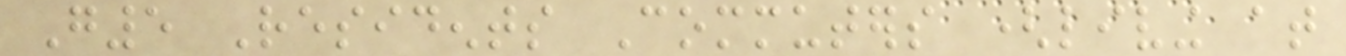G5 Residents Commuters (living at
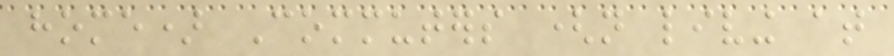home) Commuters (not living at
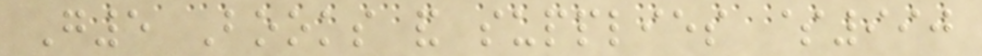G5 Books and supplies $990
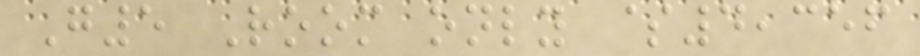G5 Room only $4,356
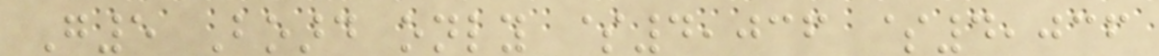G5 Board only $4,036 $4,036
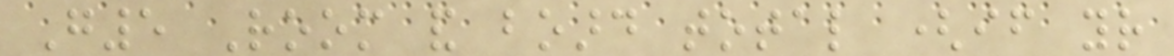G5 Room and board total (if your
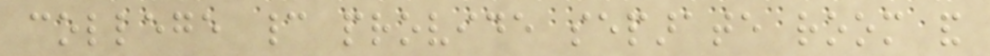college cannot provide separate room and
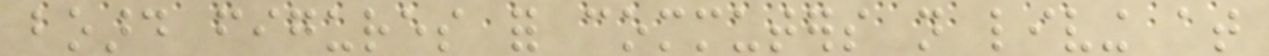board figures for commuters not living at
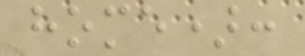home):
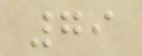79
